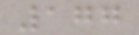177
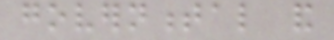governmental and
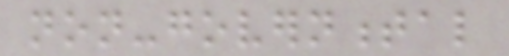non-governmental
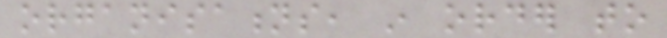organisations, in order to
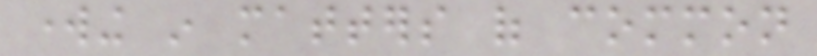working in matters of common
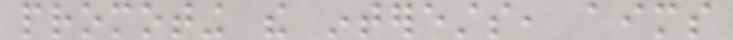promoting the interests, aims
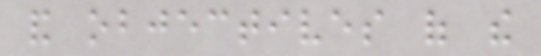and objectives of the
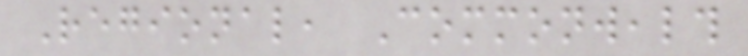Regional, Commonwealth
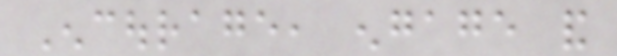Encourage, engage and
